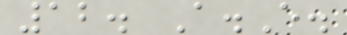12. A.E.
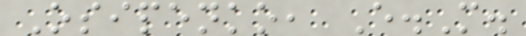Osipenko, E.M.
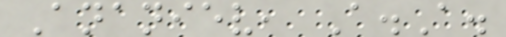Ananiev, A.A.
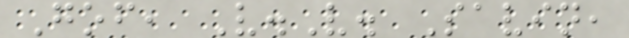Gof, V.V. Savin,
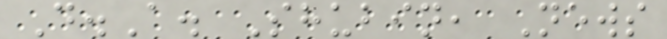D.A. Shubin, News
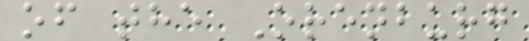of the Orenburg
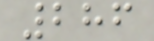286
